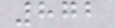872
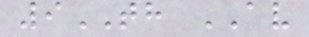9TH AV
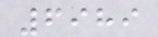6989
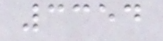3354
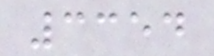3354
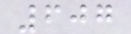607
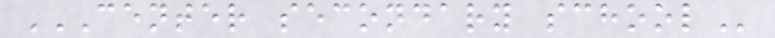CENTER SECONDARY SCHOOL
